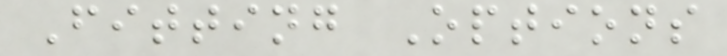Fitting Options
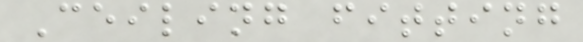Ceiling fitting
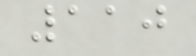110
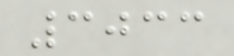3033
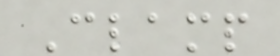Clamp
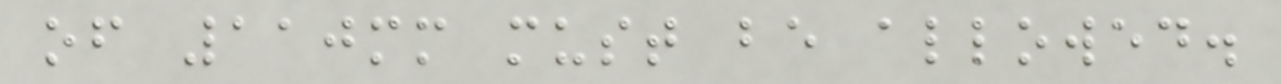of 110mm must be allowed.
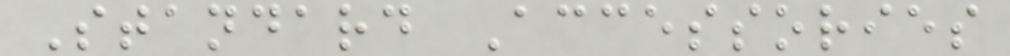Standard Accessories
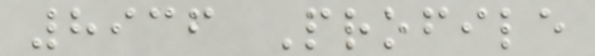8936 Profile
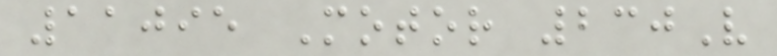11095 Motor 230V
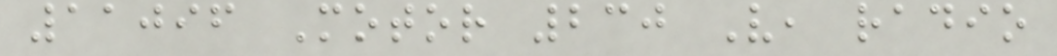11096 Motor 230 V, radio
